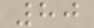80
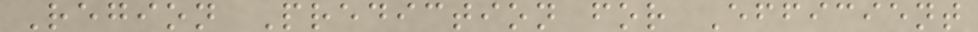Region Prediction for Efficient
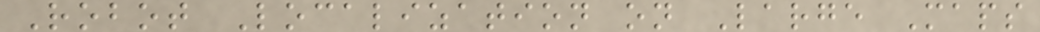Robot Localization on Large Maps
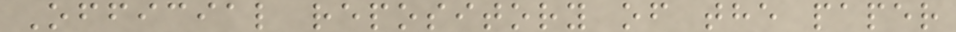Official repository of the paper
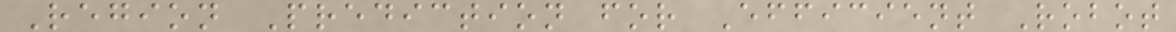Region Prediction for Efficient Robot
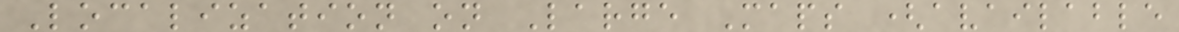Localization on Large Maps (available
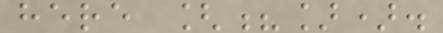here [?]).
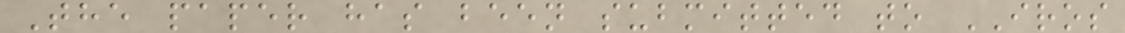The paper has been submitted to IROS
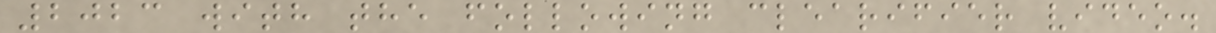2023 with the following clearifier video.
